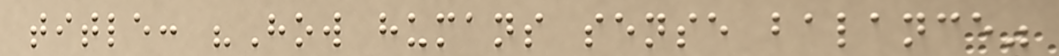title: "How humans sense balance"
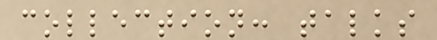collection: talks
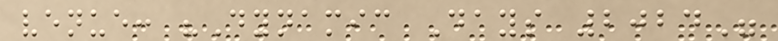venue: "Dynamic Days 2024"
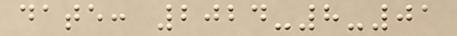date: 2024-8-01
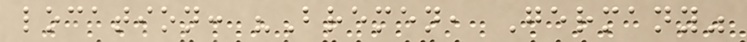location: "Bremen, Germany"
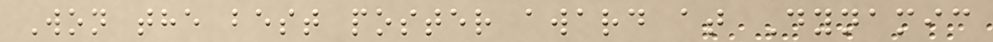Won the best poster award at Dynamic
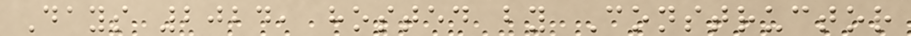Days 2024, hosted by Constructor
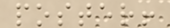poster!
